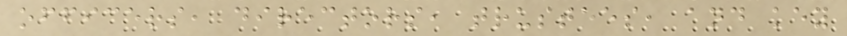officers, directors, trustees, and key
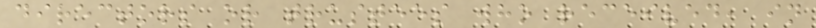directors or trustees who received, in
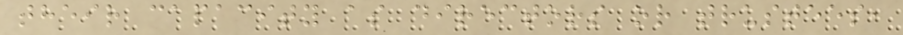their capacity as directors or trustees,
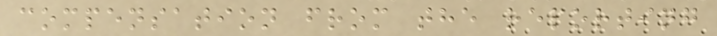compensation from the reporting
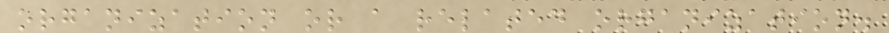organization or a related organization.
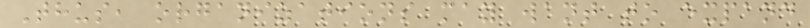Thus, organizations may want to expand
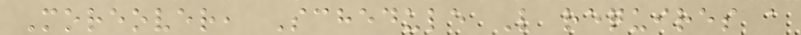Moreover, Schedule L requires a
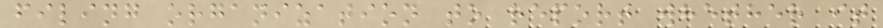filing organization to report whether it
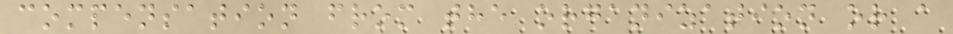compensation from the organization or a
